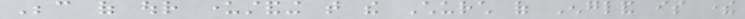Because of our understanding that the Church of England is there
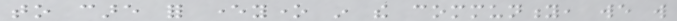to care for everyone in the community, we will
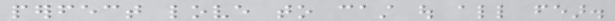perfect love to cast out all fear.
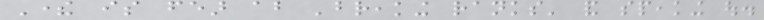There is fear about 'breaking ranks' and speaking out.
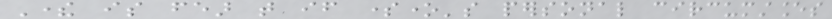There is fear that if someone's personal circumstances
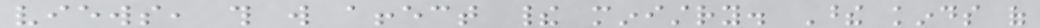views, this will affect their ministry. These kinds of
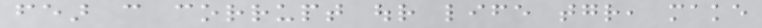fear can corrupt our life together, make
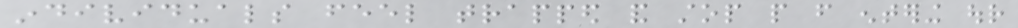individuals feel trapped and stop people from entering our
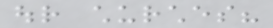our churches?
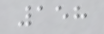158
